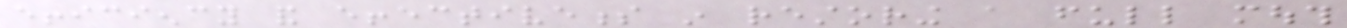efficiency and effectiveness in restoring a full mouth
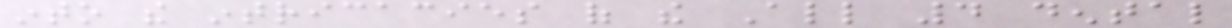into the intricacies of the All 4 dental
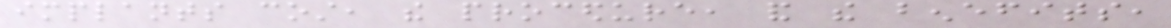implants cost, the procedure, and the benefits,
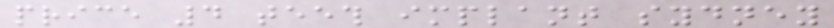price 4 teeth implant sydney
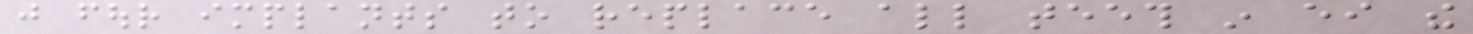just four implants to replace all teeth in either the
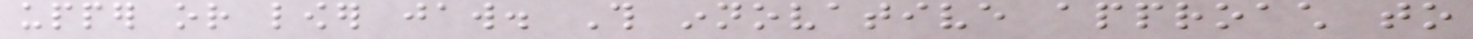upper or lower jaw. This innovative approach to
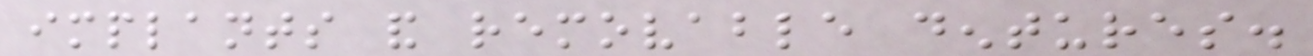implants and removable dentures.
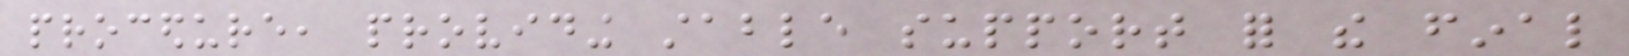procedure, providing stable support for the final
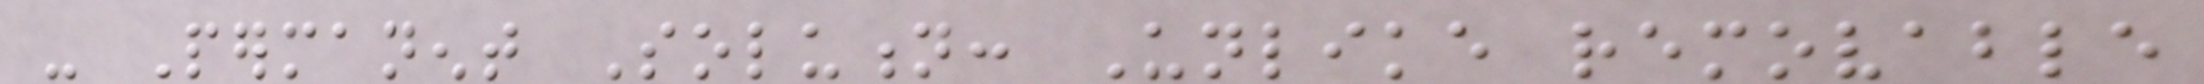- Permanent Solution: Unlike removable
